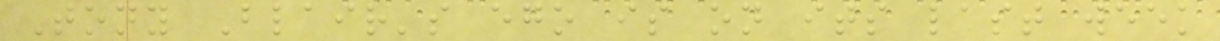Tony Blair's ego is on its last week
